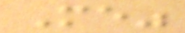Me"
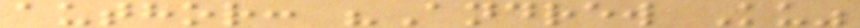author: "Andrew Ku"
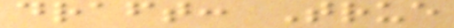draft: True
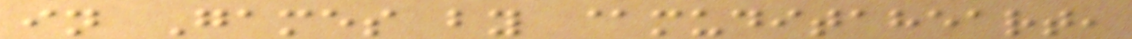in Games by @muditaheart,
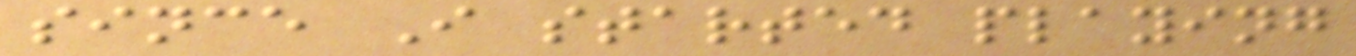since I started playing
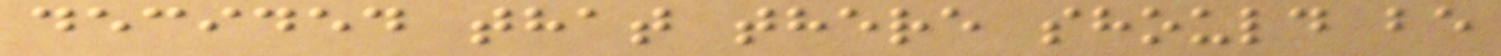decided that there should be
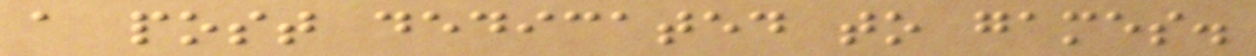a post dedicated to games.
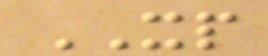XP
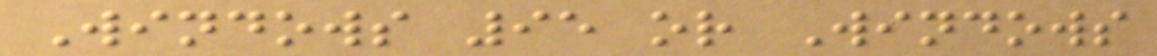Windows 95 or Windows
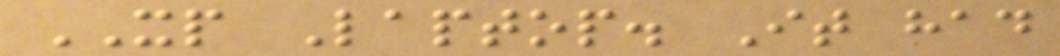XP Laptop. It had
